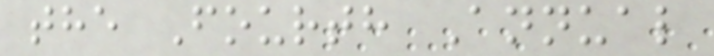the Fourth Annual
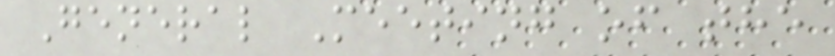General Meeting of the
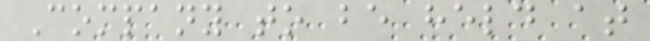Company to be held at
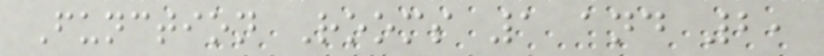Function Rooms 1 and 2,
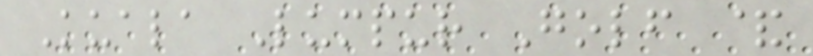Kuala Lumpur Golf &
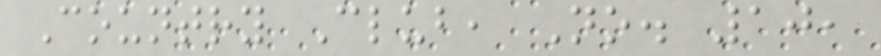Country Club, No. 10,
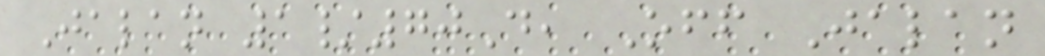Jalan 1/70D, Off Jalan
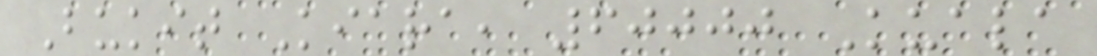Bukit Kiara, 60000 Kuala
